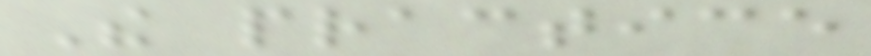The practice
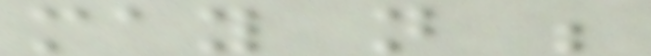may not be
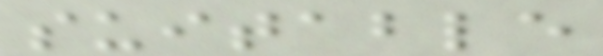suitable
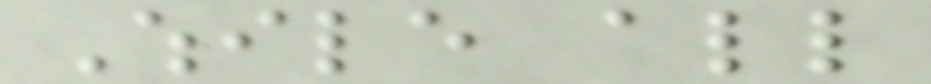While all
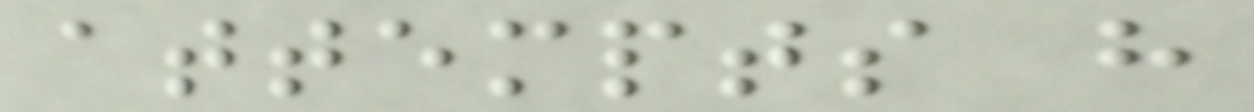attempts have
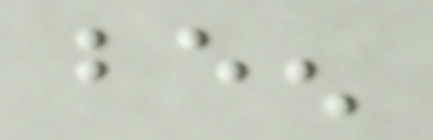been
